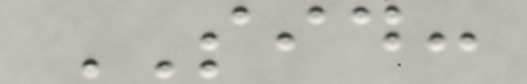SID:
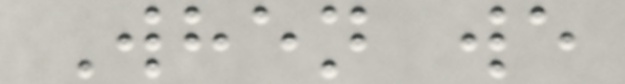When we
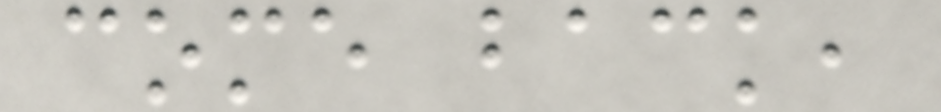come back,
